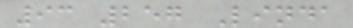93 257 Linda
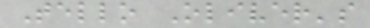Tello Oliver's
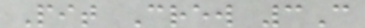Pit Crew 3C
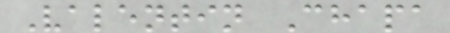Valentin Chapa
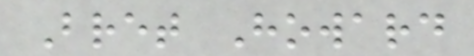Bret Howard
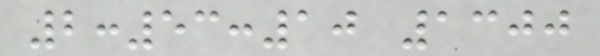2:53:10 1300
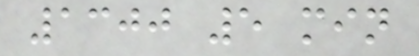1300 5 min
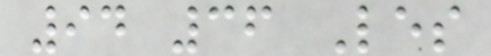94 36 Les
